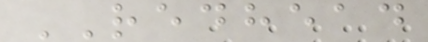REDHEAD
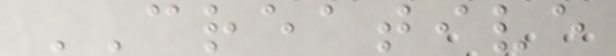CREATIVE
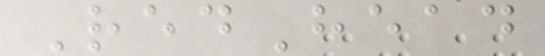RedHead
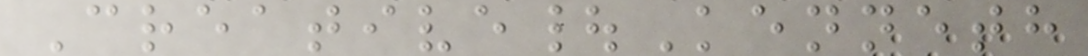Creative|Kenneth
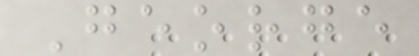George
